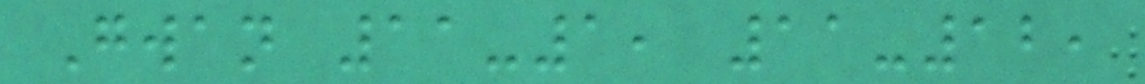Gwan 11-1, 11-12,
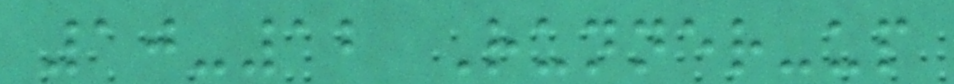10-12 Runner-up
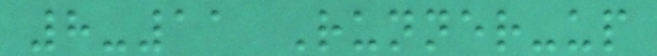8-11 Runner-up
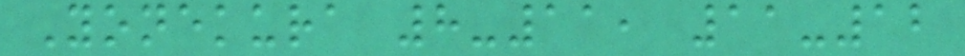Yonekura 8-11, 11-12
